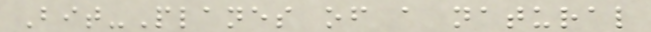Bit-Planes of a natural
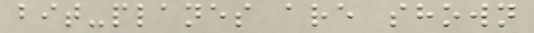bit-planes are shown
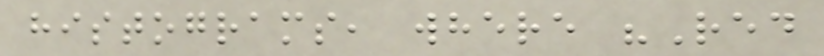histograms, where "Red
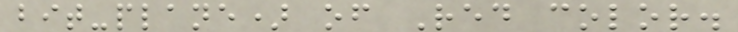bit-plane) of Red color.
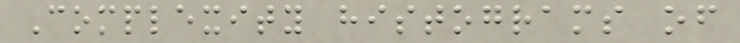Complexity histograms of
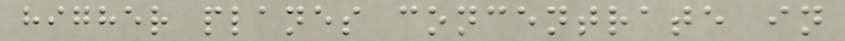higher planes concentrate in
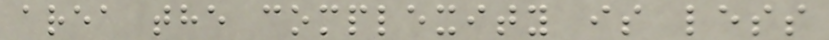area the complexity is less
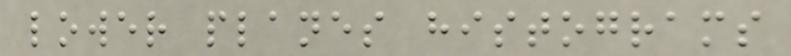lower planes histograms
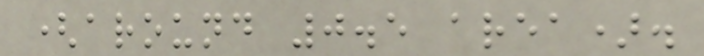(around 0.5 area).
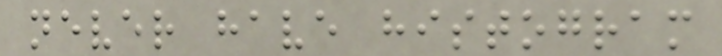never have histogram
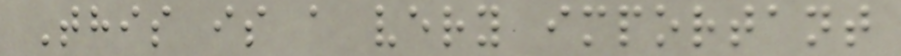This is a very important
